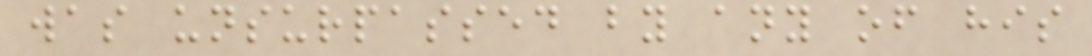was unsurpassed by any of his
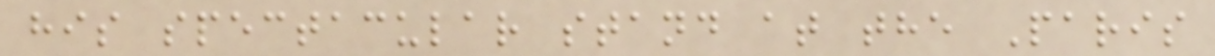his spectacular stand at the Paris
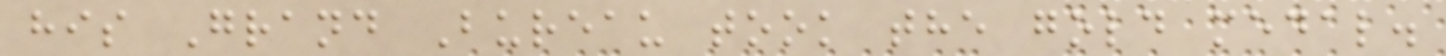his Grand Bureau took the gold medal.
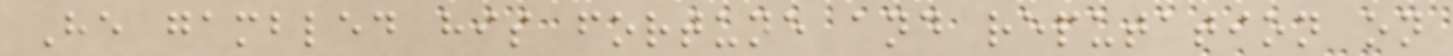He gambled his fortune and reputation on
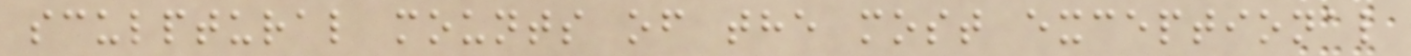sculptural mounts of the most exceptional
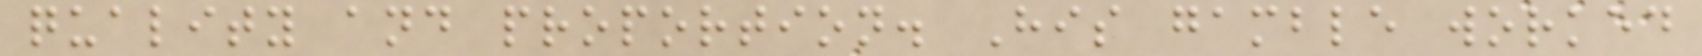quality and proportion. His gamble worked
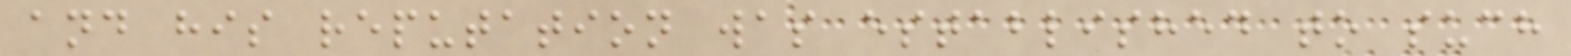and his reputation was established to such
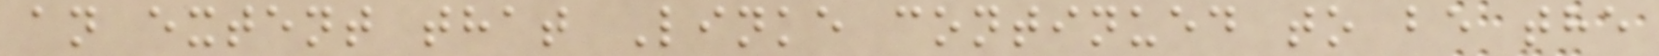an extent that Linke continued to be the
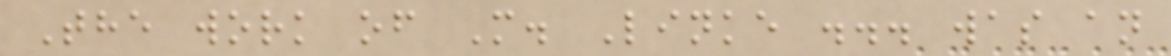The work of M. Linke ... was an
